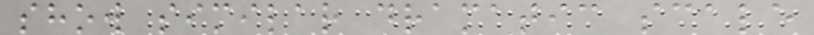show similar dramatic scale
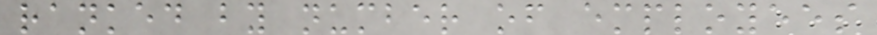ranked by number of employees
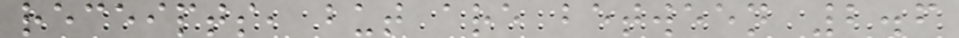receipts, but are between 2.6
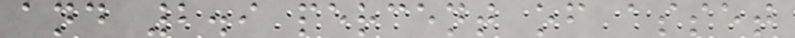and 2.9 percent of asset
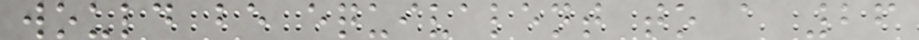would be equivalent to a 26
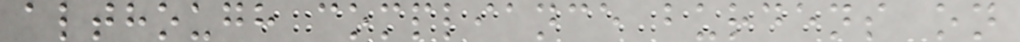although compliance burdens on
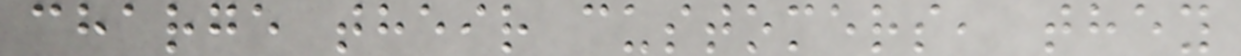charge their customers, they
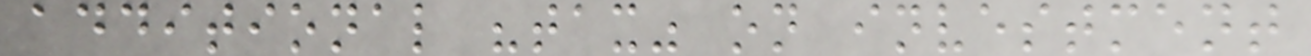additional "tax" on investment
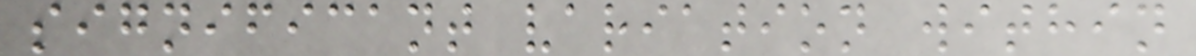significant variation within
